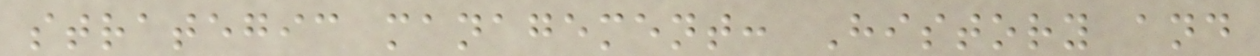strategic management: History and
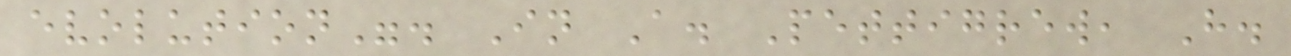evolution". In A. Pettigrew, H.
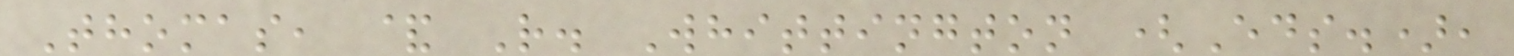Thomas, & R. Whittington (Eds.),
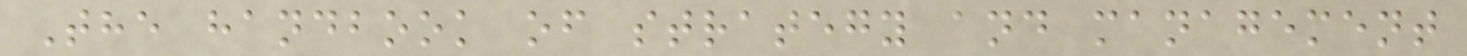The handbook of strategy and management
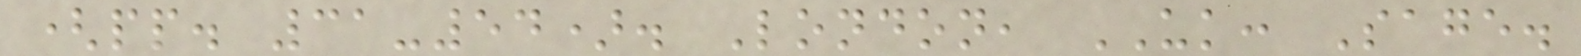(pp. 31-54). London, UK: Sage.
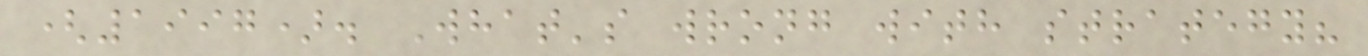(1997). What's wrong with strategy?
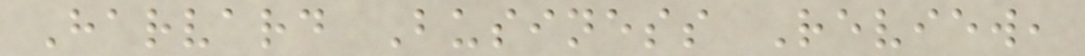Harvard Business Review,
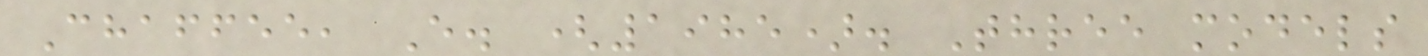Chaffee, E. (1985). Three models
